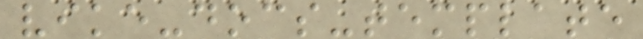vike-docs-template
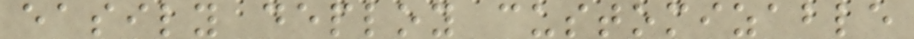easily deploy customizable
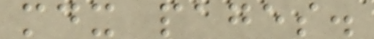mdx pages.
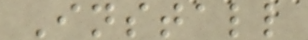Install
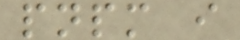pnpm i
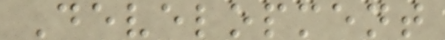Development
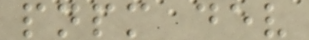pnpm dev
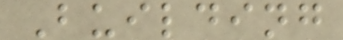Building
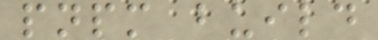pnpm build
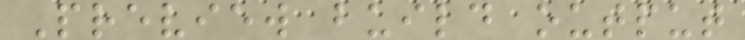Preview build output
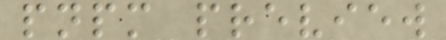pnpm preview
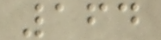164
